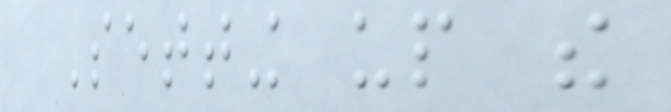Setting up the
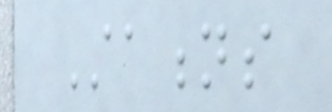Stations
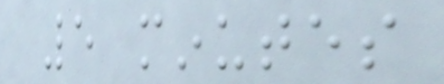5 minutes
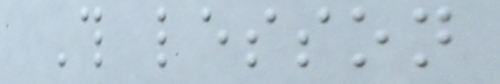This lesson
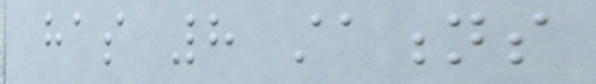has 8 stations
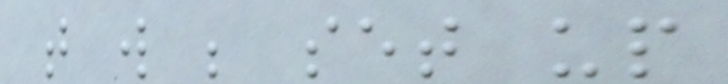that will be set up
